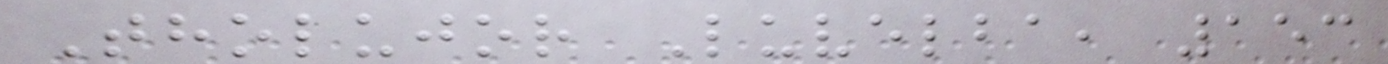Tholujor Luvelba, 153
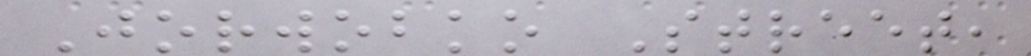Jorwobko Street,
